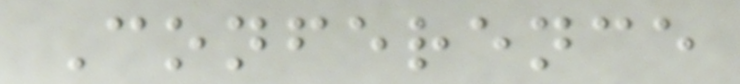Conference
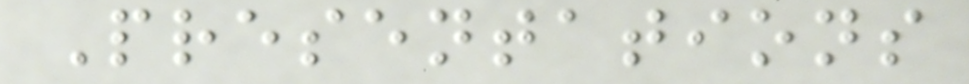Presentations
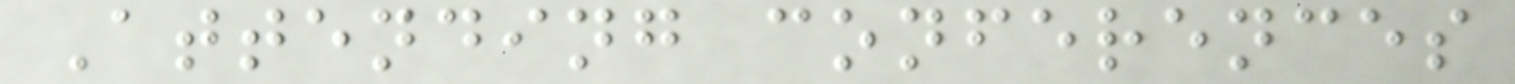Attending conferences
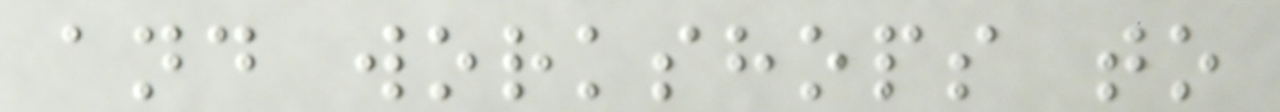and workshops to
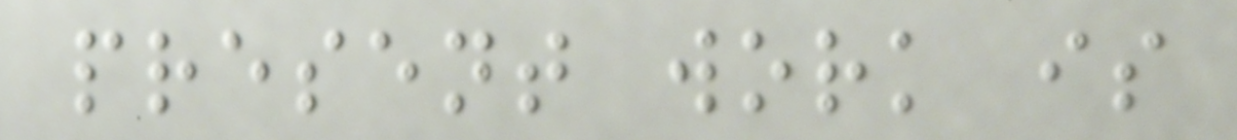present work is
